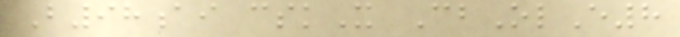B98ai cskX CbOlE8
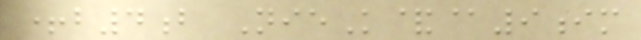+b4b NieK&@9im
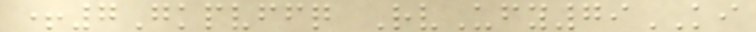+7Gkpvffq RvUfy79KI
